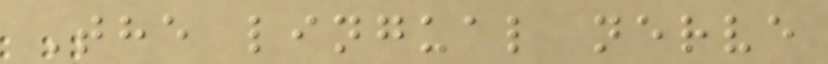The lingual nerve
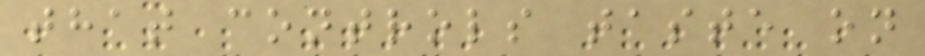that controls taste on
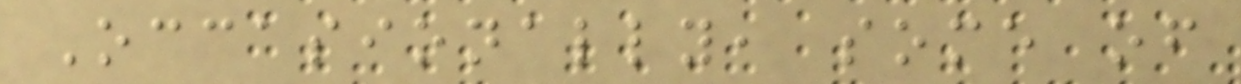Occasionally, some of
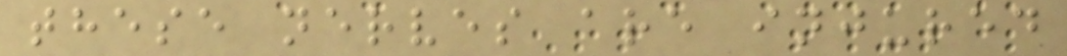these nerves are injured
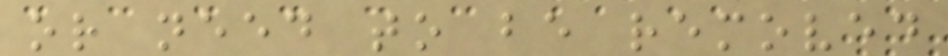or need to be removed
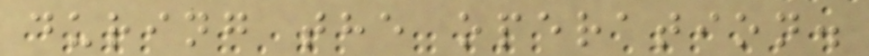during the operation.
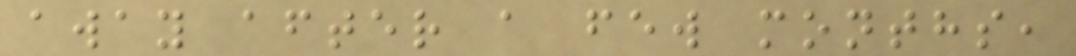away after a few months,
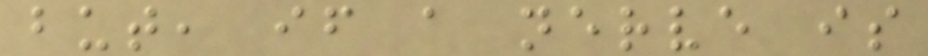but, if a nerve is
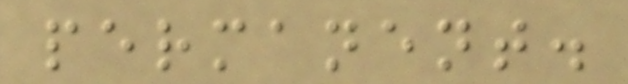permanent.
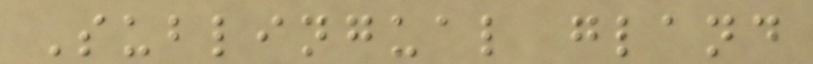Sublingual gland
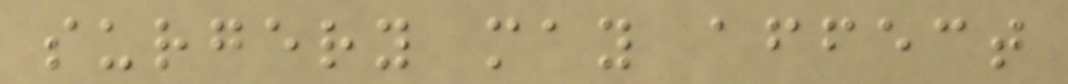surgery may affect
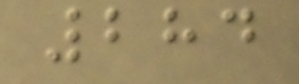284
